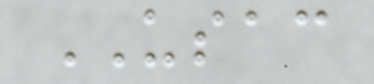USAC
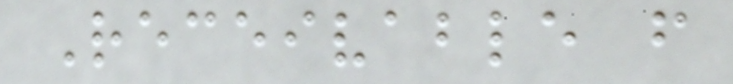Receivable from
